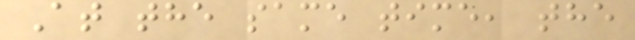At the same time, the
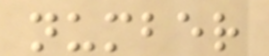number
